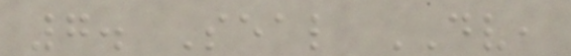7. Seal DV,
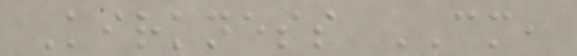Kirkness CM,
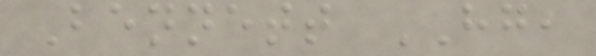Bennett HG,
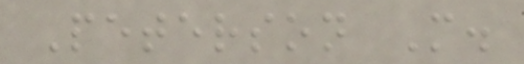Peterson M.
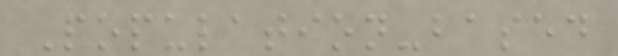Population-based
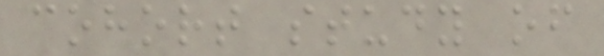cohort study of
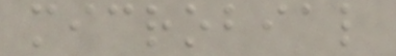microbial
